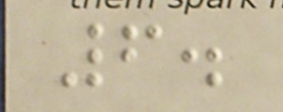6.
